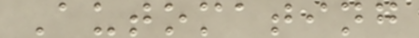Automating
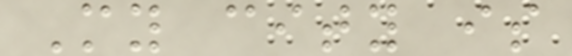My city is
